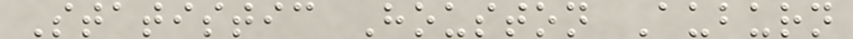Statistic Houston Auburn
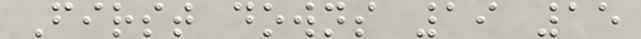First downs 19 15
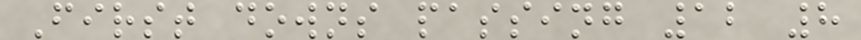First downs passing 12 8
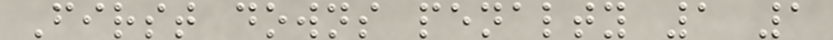First downs penalty 1 1
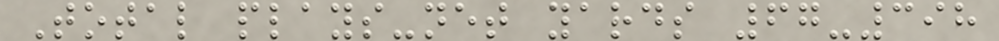Total plays-net yards 67-398
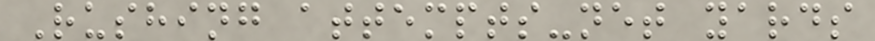Rushing attempts-net yards
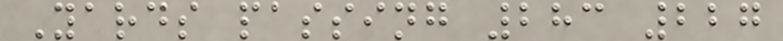Yards passing 283 227
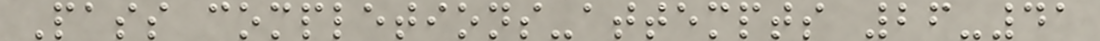Pass completions-attempts 26-41
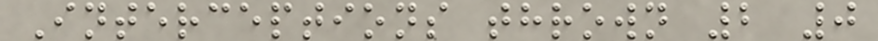Interceptions thrown 2 0
